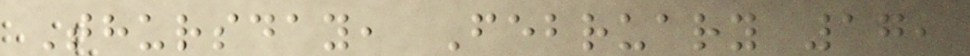Thursday, February 17,
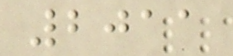2011
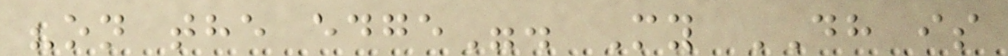"on the edge". My DH is
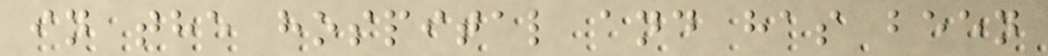in the hospital and has been
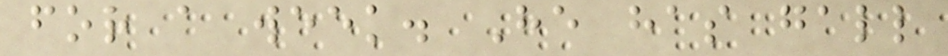for a week. He has gall
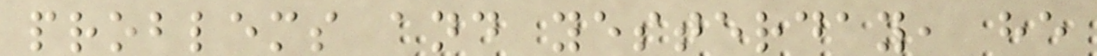problems and yesterday, he
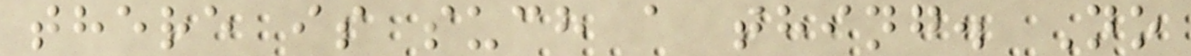there is such a thing. No
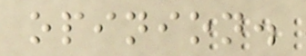opinion.
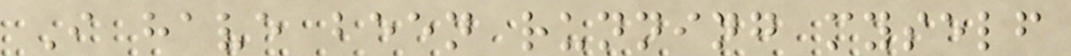I have been running myself
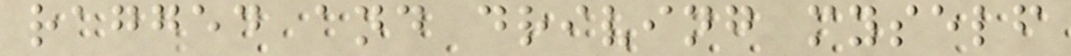ragged and driving myself
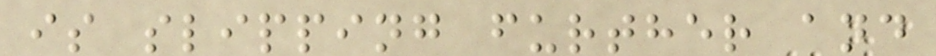is slipping further and
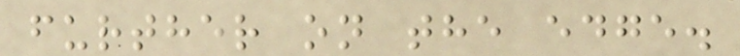further on the edge.
